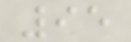95
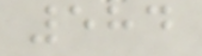584
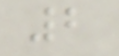2
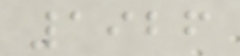1926
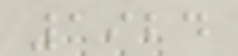1924
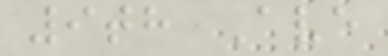9th Ave
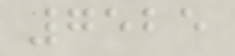7525
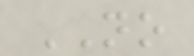NO
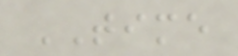TIME
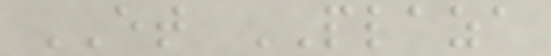ET PLAZA
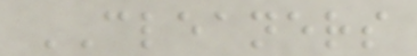CLEANERS
